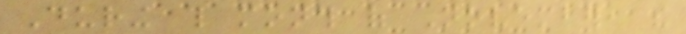During this month of November, the
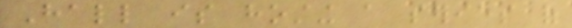Hall is hosting a series of
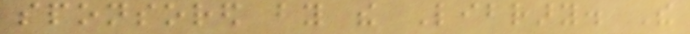sponsored by the Library. The
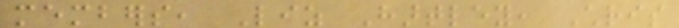members, Liz Hartley, Chris
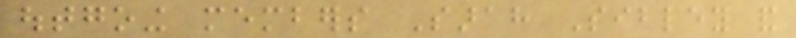outgoing members Sarah Sibley and
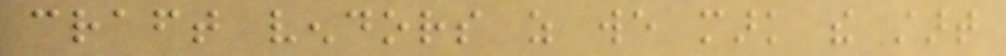craft vendors as we mark the start
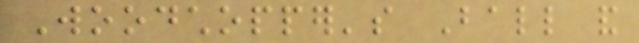Woodchopper's Ball and
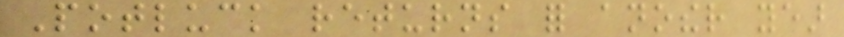Potluck returns for another year
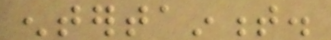entertainment.
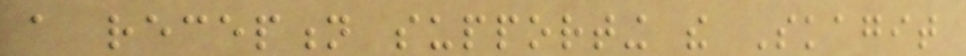a reception supporting the Skagit
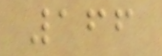166
